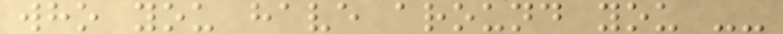who you have around you --
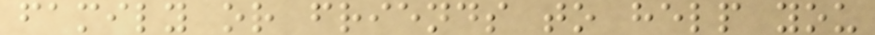family or friends to help you
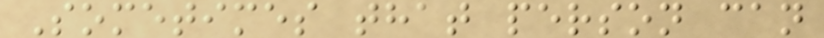Sometimes that person can
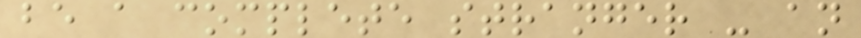be a complete stranger - an
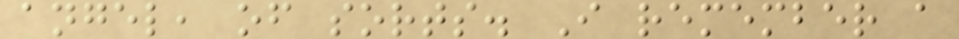angel, of sorts. I remember a
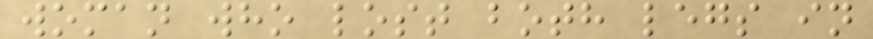woman who lost both legs in
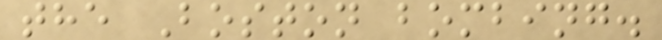the Boston bombing.
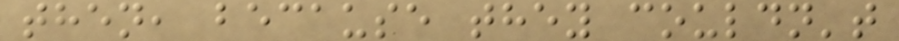then, because they couldn't
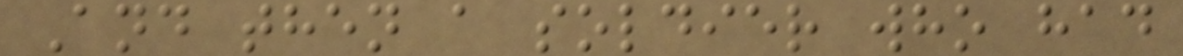And then a soldier who had
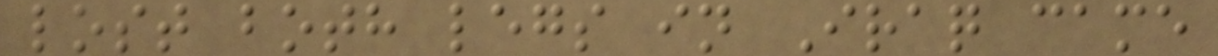lost both legs in Iraq came
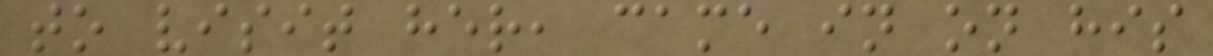to visit her, came in on his
